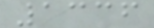1336
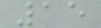15
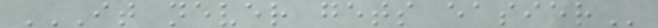IT NEVER GETS EASIER
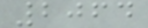2064
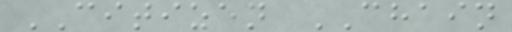CITIZEN CHAIN
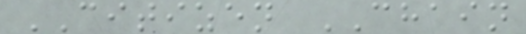CITIZEN CHAIN
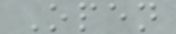Open
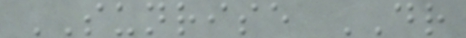SUNRISE DR
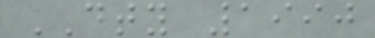DTY 1990
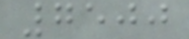7500
